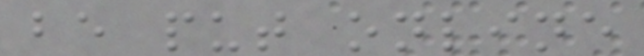be put online
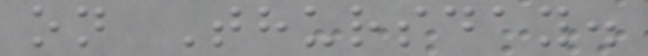on Thursday.
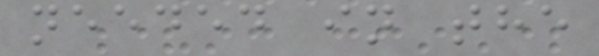needed in the
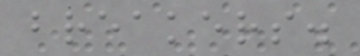breakers.
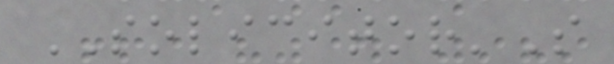SOLICITOR'S
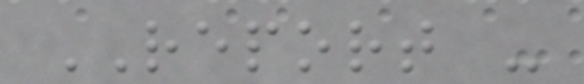REPORT -
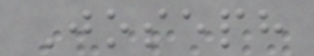Joseph
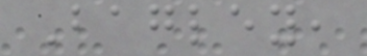Bagley,
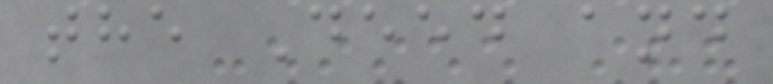the Deed and
